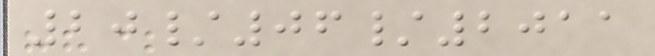20/06/2011
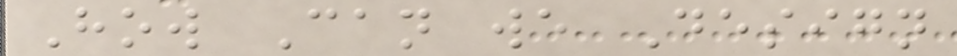How Can we Design
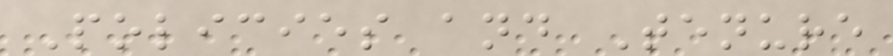Policies and Tenure
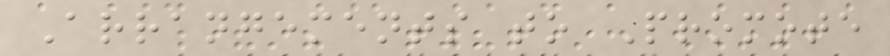Arrangements to Promote
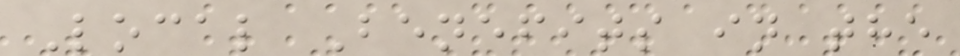Local Benefits in the
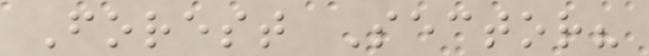Forest Sector?
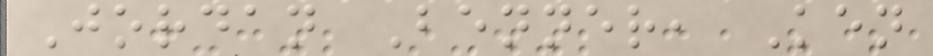Jordan Benner, Ken
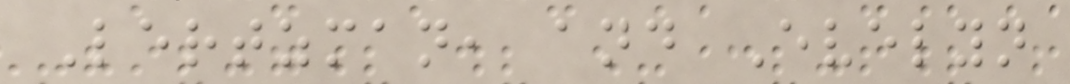Lertzman, and Evelyn
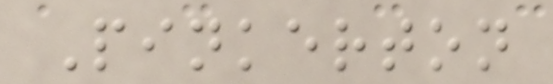Pinkerton
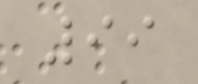99
